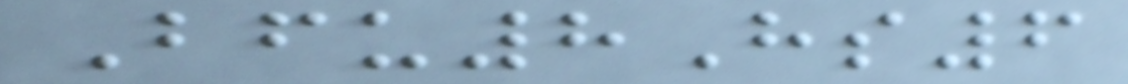Bfu8Hs6
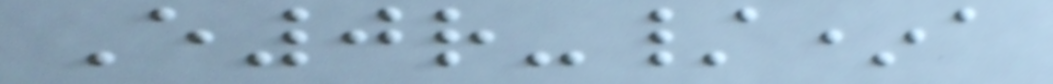E0r-/*a
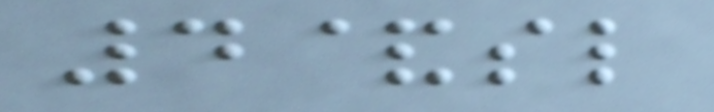4&sl
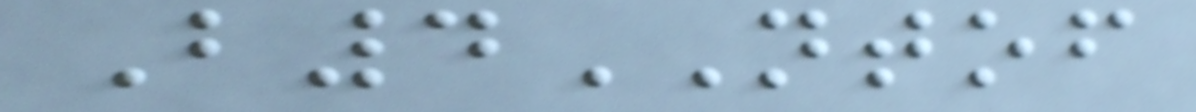B4NTOF
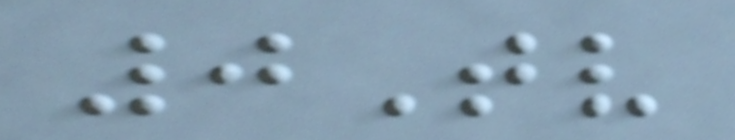0Tv
